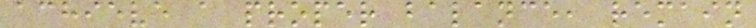achieve a proper balance, remain
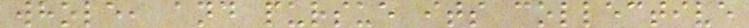whole, and pursue its collective
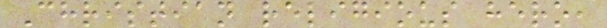Christian religious hero,
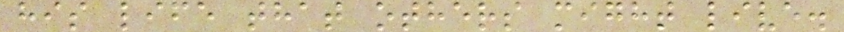his life that others might live.
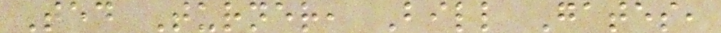Ted Turner, Bill Gates,
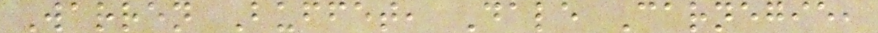Warren Buffet, Dale Carnegie,
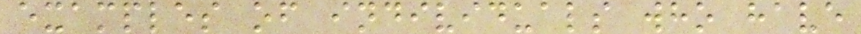examples of individuals who have
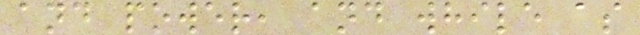and power, and while as
